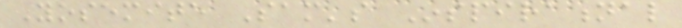Yosemite Sam's Inspirational
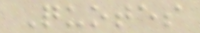Quotes
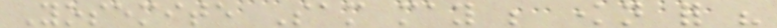Yosemite Sam may be known for his
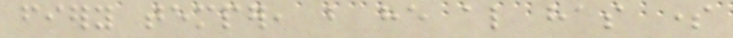fiery temper, but he also has some
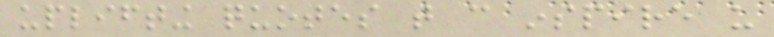uplifting quotes that can inspire us
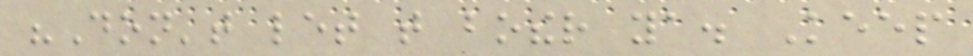"Don't let that bother ya. Keep
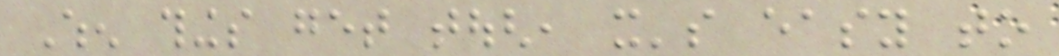When things get tough, it's easy to
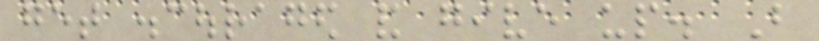get discouraged and give up. But
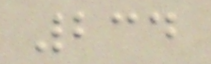234
